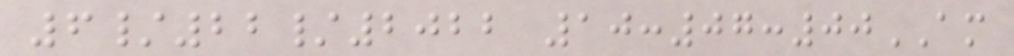6/22/2022 10:07:00AM
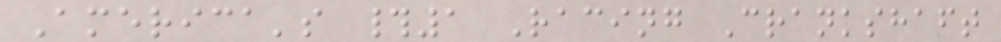America's #1 Racing Crankshaft
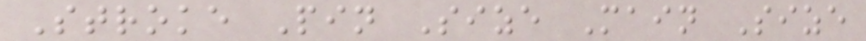Stroke Pin Size Main Size
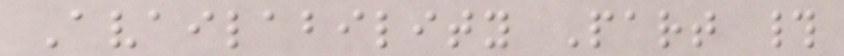Availability Part #
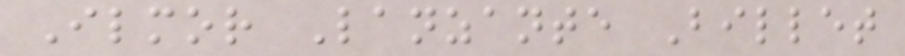Ilmor Lanzante Billet
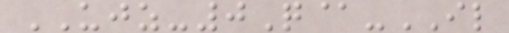UJZ-0Q@-IL
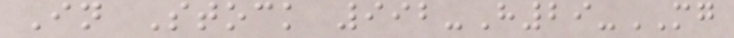In Stock 992-H29-MG
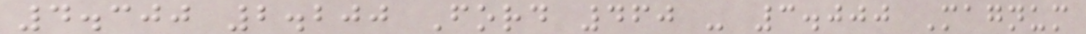4.300 2.200 Ford 460 - 3.000 Magnum
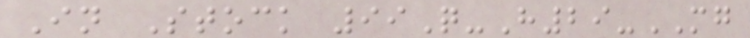In Stock 99Q-H29-MG
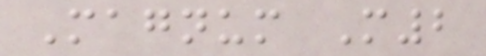Magnum M2
